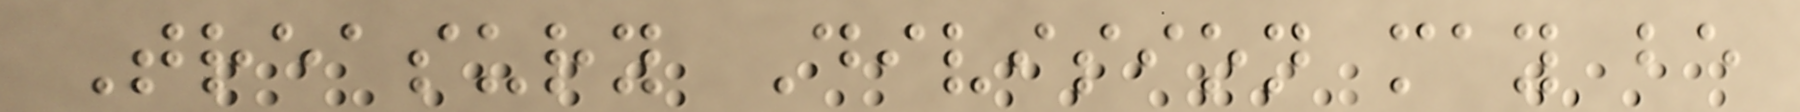Treasury Division may be
